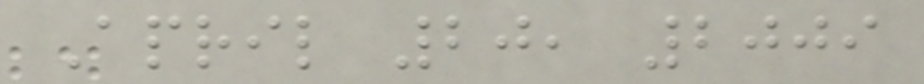April 20, 2009
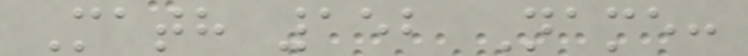Math 152 Name:
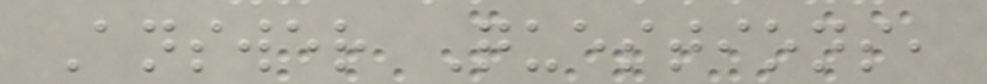Answer Questions,
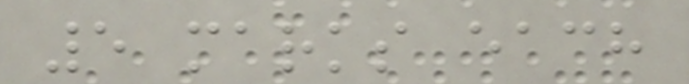5 marks each
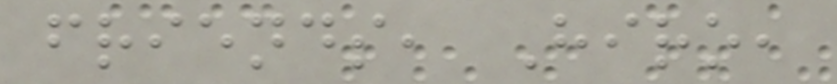friends, Hiro,
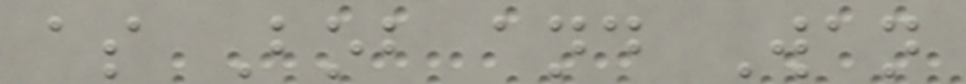as Bob and Wan
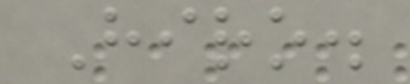Hiro.
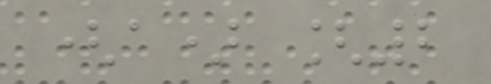(a) [2
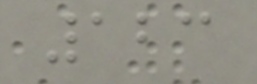123
